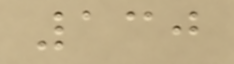130
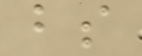bs
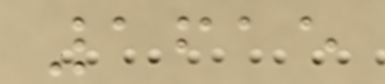1615
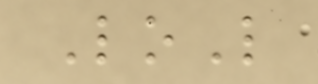LoL
